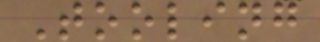Tooling
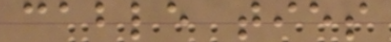cable ties
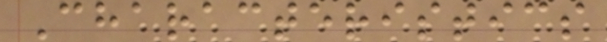Characteristics
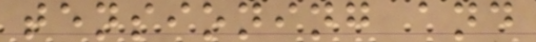tensioning and
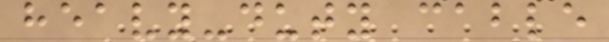heavy-duty cable
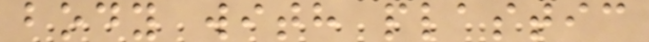body with plastic
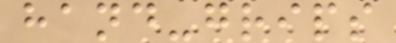hand-grips
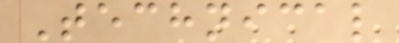Technical
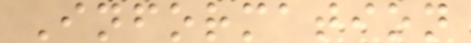Information
